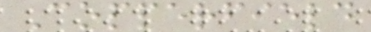Copperfield
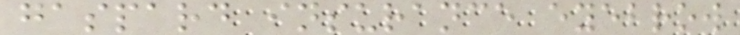gaspard insurance eyebrow
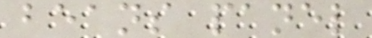beans panel
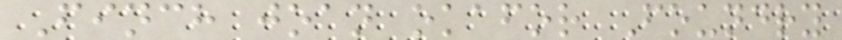Finch joan okafor Foundry
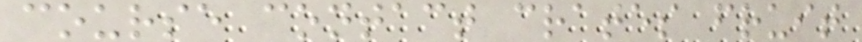course contact crates fruit
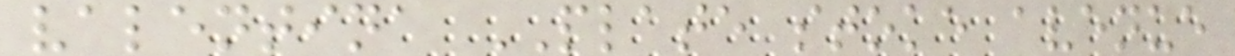valentina PLATE stoke avenue
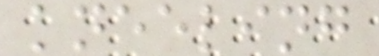kneeling
